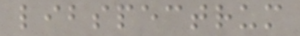libspectrum
